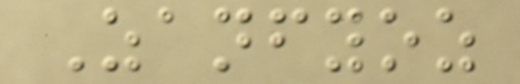Zanfyoz
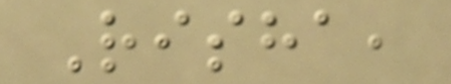Risha,
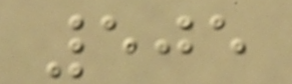505
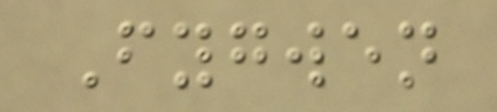Fygwen
